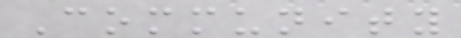Community
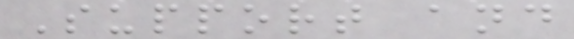Support and
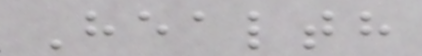Health
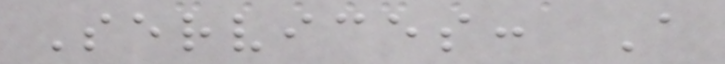Services: A
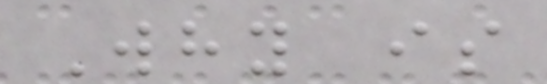Why is
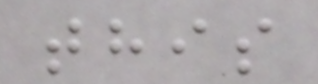this
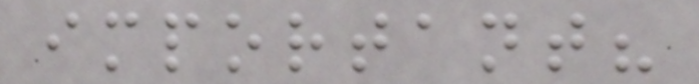important?
